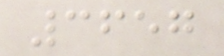3657
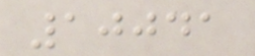10041
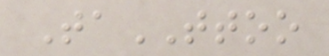TaTTOO
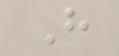H
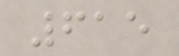615
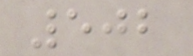502
